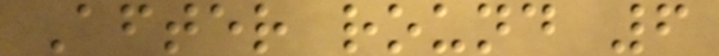After round 6
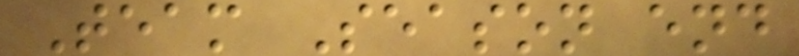Team Season end
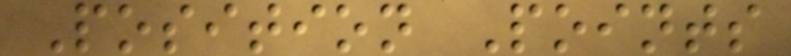Position Points
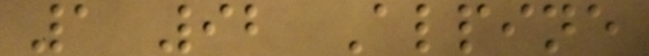1 92 Alpine
